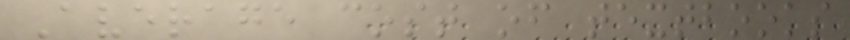Average cost of textbooks
